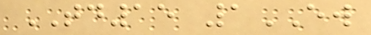TD15 1EW
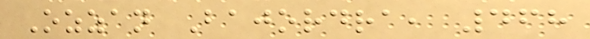Ozzan Bajordra, 468
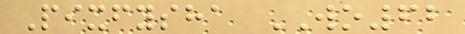Pixfysha WO62
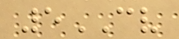5CV
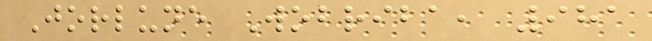Jorlune Wobriba, 981
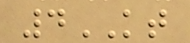4KT
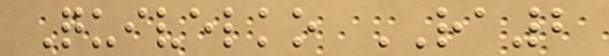Quivelko RA2
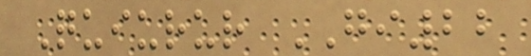Quiurur GI22
